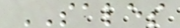SALES
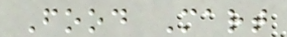Food Mart
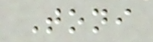Toni
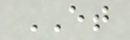ET
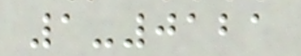1-0121
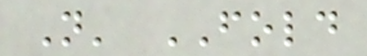N' FOLD
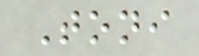Toni
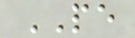PE
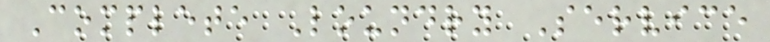Complete Loundry Service
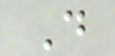D
